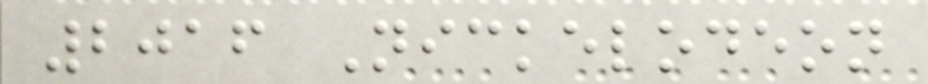2016 Nickelodeon
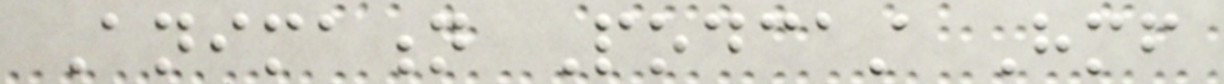Animation Podcast Himself
